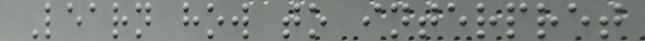Learn how to interpret
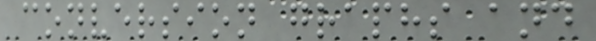conversion graphs and
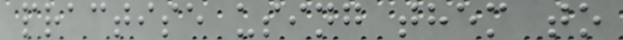practise using them to
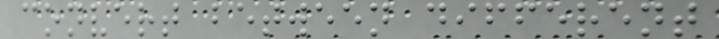convert between different
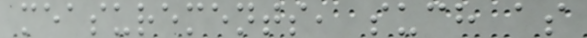measurements, such as
